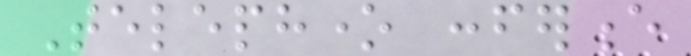Telephone conference
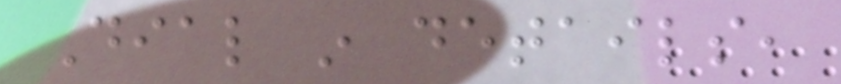Dial in details,
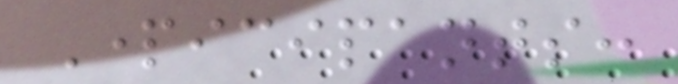Participants:
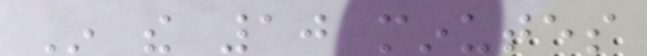In the 10 minutes
